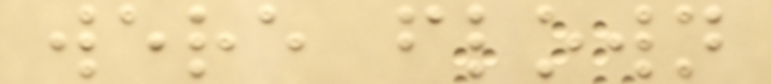were flown
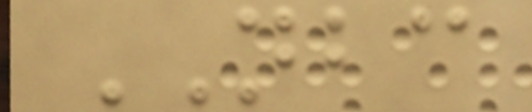NBC
